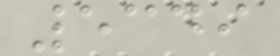5349
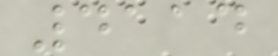4114
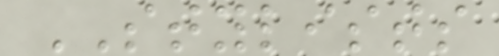STYLISTS
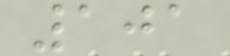101
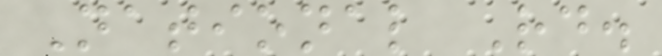National Rd.
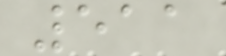511
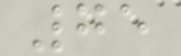75
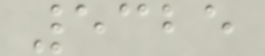5325
